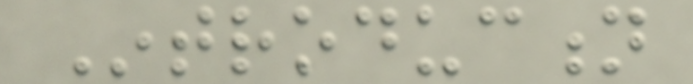Introduction
